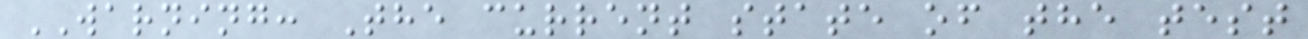WARNING: The current state of the test
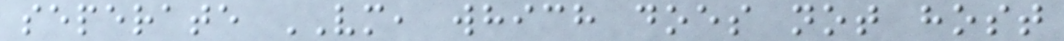seperate VM, which does not host
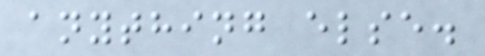anything else.
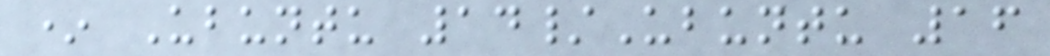* Ubuntu 14/Ubuntu 16
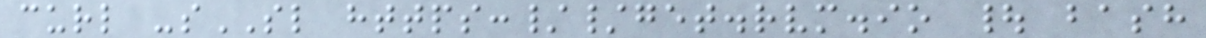curl -sSL https://get.rvm.io | bash
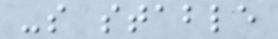-s stable
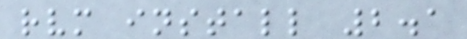rvm install 2.1
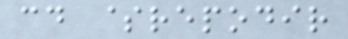cd $repodir
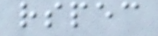rspec
